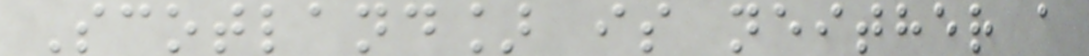Scotland] is neither a
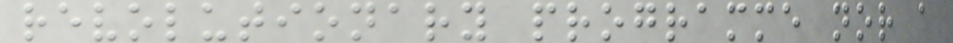revolutionary programme nor a
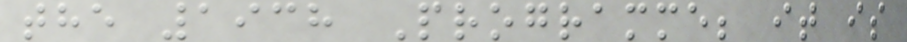the 1938 Programme; it is
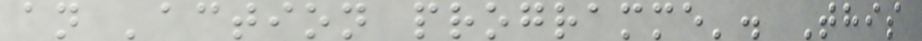an 'action programme'. This
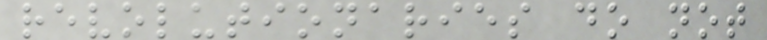revolutionaries do not
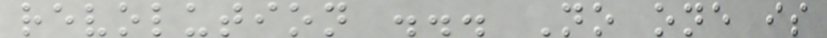revolution ... No one is
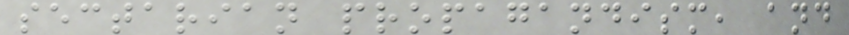sectarian propagandism, and
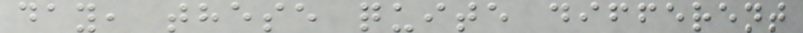day, these quite different
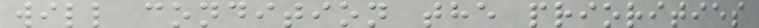will condition the priorities
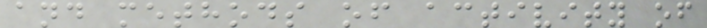and methods of activity of
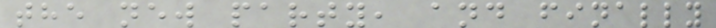the new party, and finally
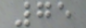75
